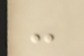-
